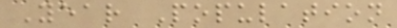Year Population
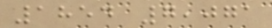1854 7,071
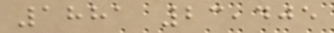1881 23,405
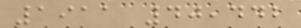1911 40,442
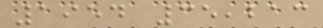1954 35,213
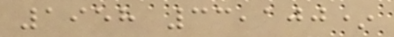1958 33,100*
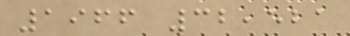1966 32,521
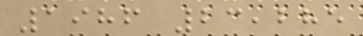1986 23,285
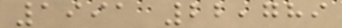1991 22,789
